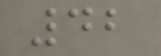42
